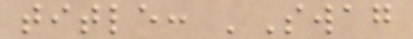title: 'Swag
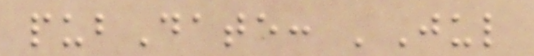pubDate: 'Jul
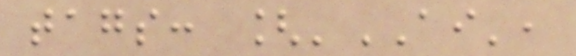tags: ['AI',
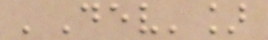'Dev']
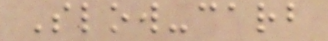Slow-carb
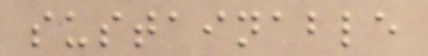sustainable
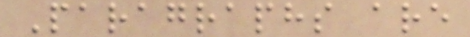Paragraphs are
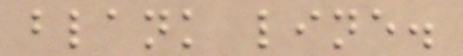blank line.
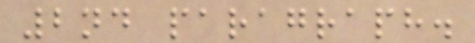2nd paragraph.
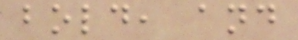bold, and
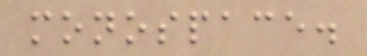monospace.
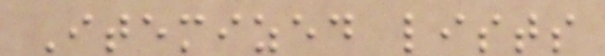Itemized lists
